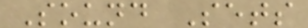Sound Sets
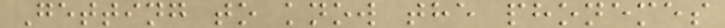Getting to know the phonemes
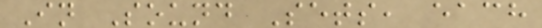In Sound Sets, each
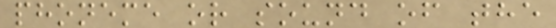phoneme or sound of the
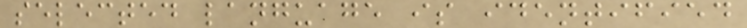selected language is identified
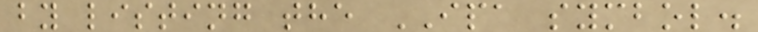by listing the IPA symbol.
